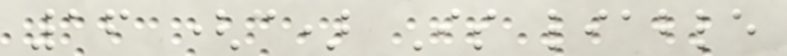16 (c) Is liable
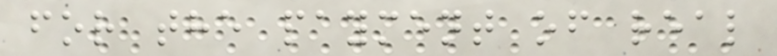for the payment of real
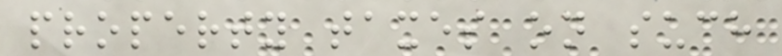property taxes on such
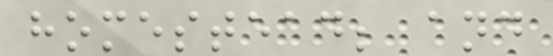homestead; and
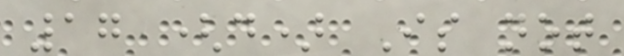17 (d) Is not
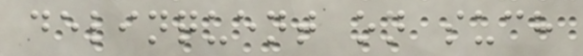delinquent on such
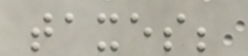taxes;
